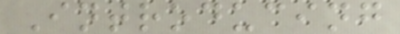Introducing
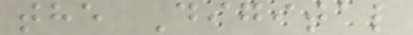the Digital
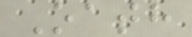Oath
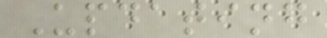Updating
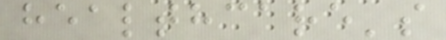healthcare's
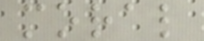moral
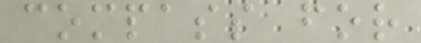compass for
